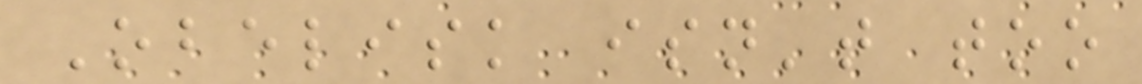Obelisk isn't too
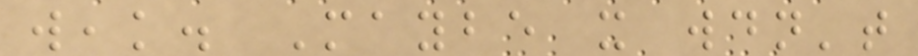weak. Maybe it wouldn't
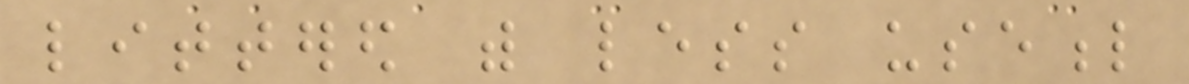littered with less useful
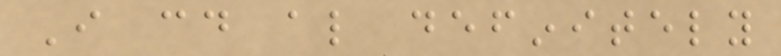I could also definitely
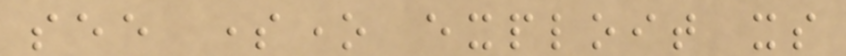see someone exploit its
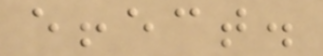effect.
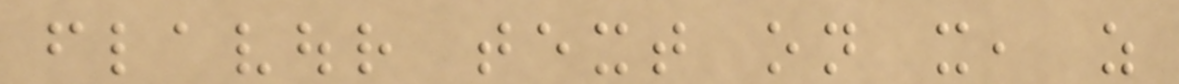flavour text on it, as
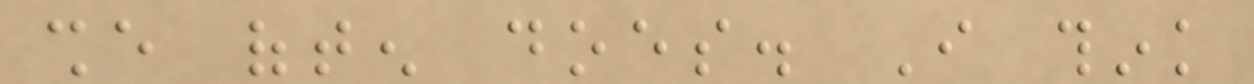she often does. I think
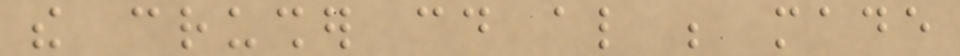the crusher could also be made
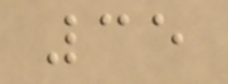35
